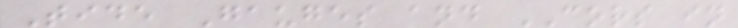Tide Gauges and CORS in
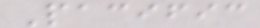Pacific
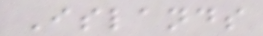Islands
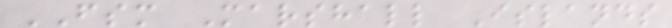FSM Marshall Islands
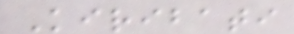Kiribati
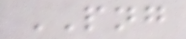PNG
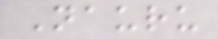Nauru
